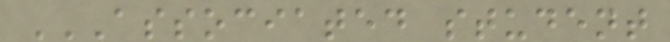ASSOCIATED STUDENT
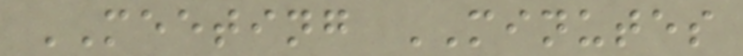MEETING MINUTES
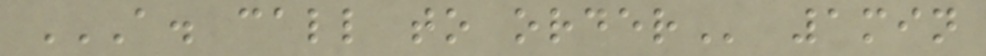A. CALL TO ORDER 1min
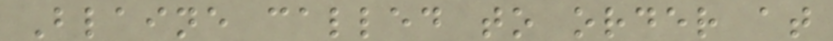Blaine called to order at
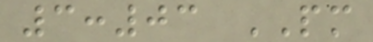3:03 PM
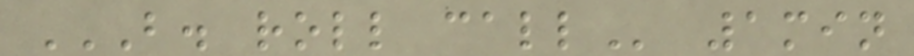B. ROLL CALL 1min
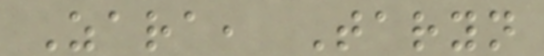Zara, Taryn
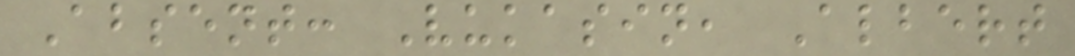Absent: Vukasin, Albert
